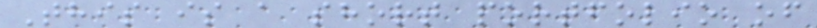This is a short portfolio of
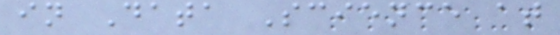in Data Science at
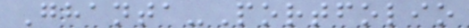Ghanta-Portfolio
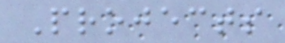Projects
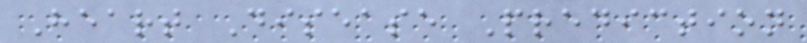Heart Disease Prediction
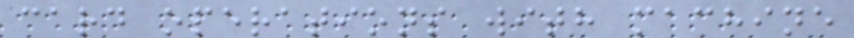card operations with machine
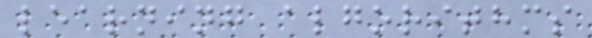learning algorithms
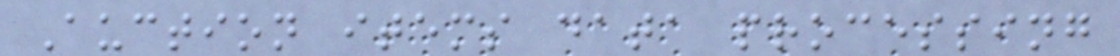Auction items data processing
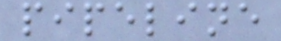pipeline
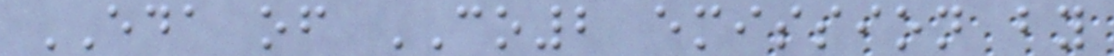EDA of CO2 emission by
